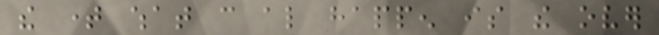the time what can also happen is the over
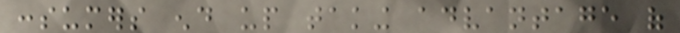consumers end up taking advantage of
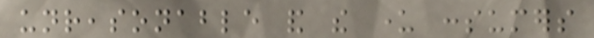unreasonable and the under consumers
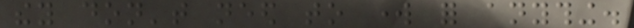they don't need to work for anything.
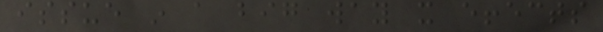issue in a big way it effects
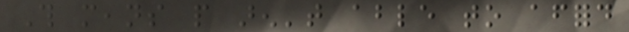This means people aren't able to afford
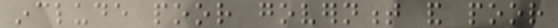include poor government and poor
